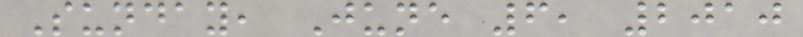Sunday, June 6, 2010
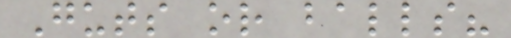Guts or balls?
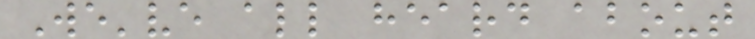We've all heard about
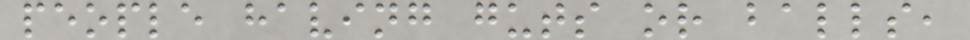people having guts or balls,
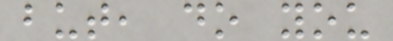but, do you
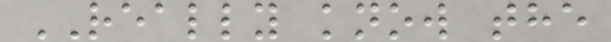REALLY know the
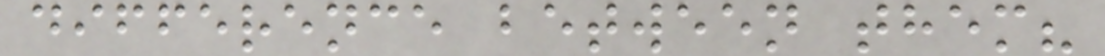difference between them?
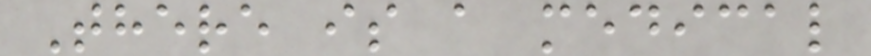There is a medical
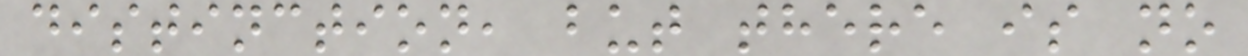distinction, but there is no
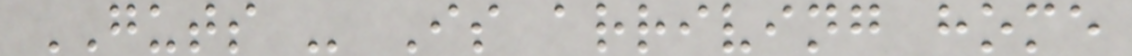GUTS - Is arriving home
